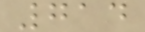714
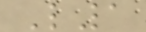L1
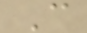C
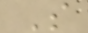S
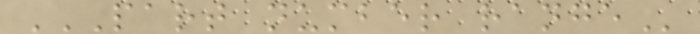PART NUMBER RANGE
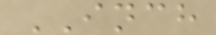INCH
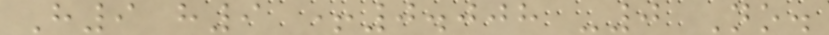H9 h9 +0.008 -0 No.
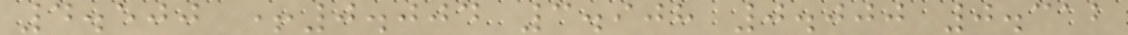4.500 +0.004 3.908 0.000 0.312
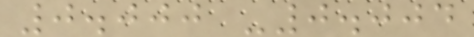0.000 -0.004
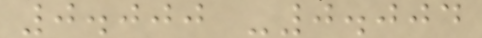0.000 -0.004
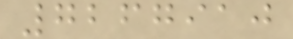7267910
